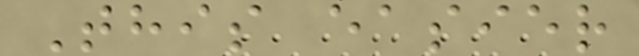This easier
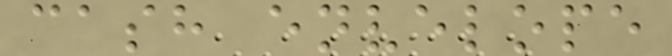cash envelope
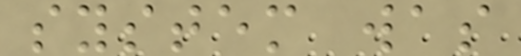system was
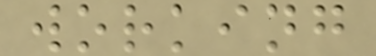working
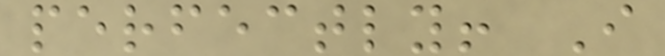perfectly! I
